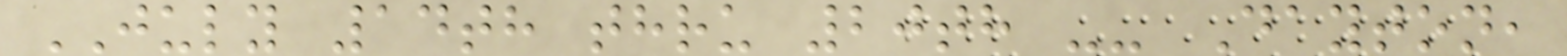JULY 14th thru 20th -- Dayton,
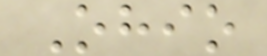Ohio
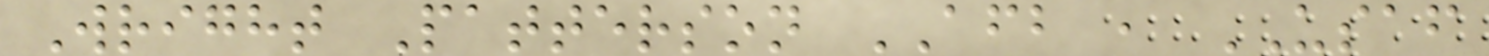Wright Patterson AFB , USAF
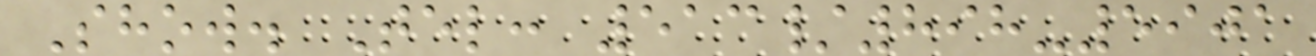Show. Tel: 513/898-5901
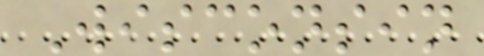Wisconsin
